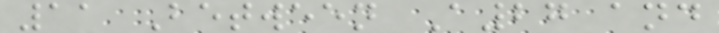11 Between A27 and
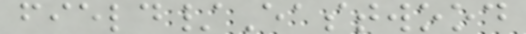field/Eastwood
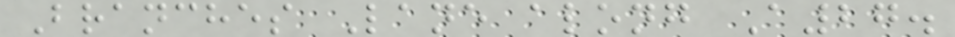Branches Lane along A27.
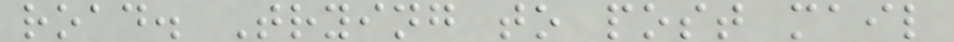road. Trying to post mail
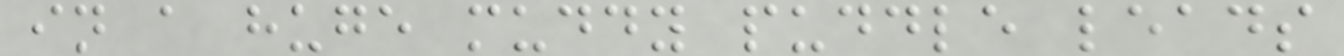in a huge muddy puddle leads
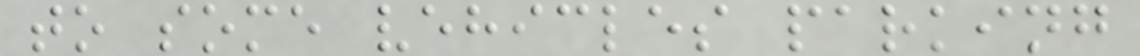to some vehicles parking
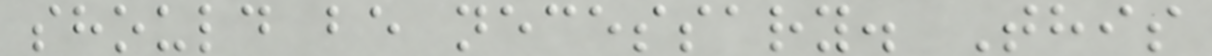should be necessary. This
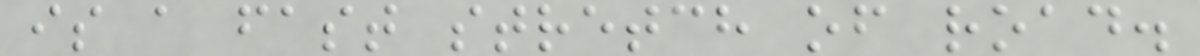is a fast stretch of road.
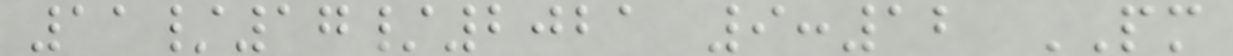11/17/2021 9:12 PM
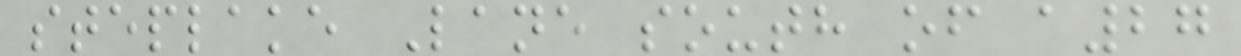steplake Lane south of a27
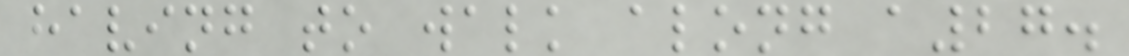having to walk along a27.
